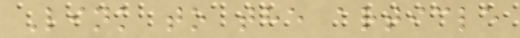Link to the article
